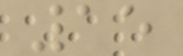15
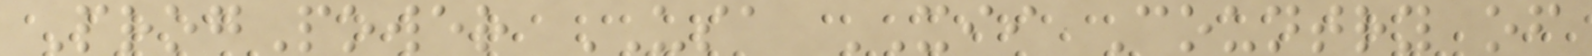ProgPower USA XII Country of
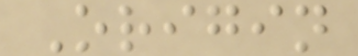Origin
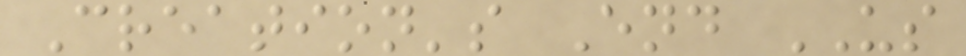Creation's End US
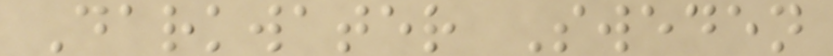Darkwater Sweden
